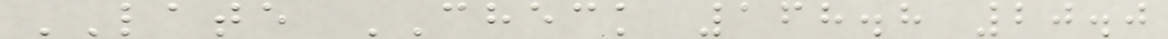LATE CHECK 168.8 20.0
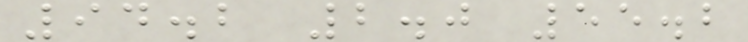94.2 2.0 55.2
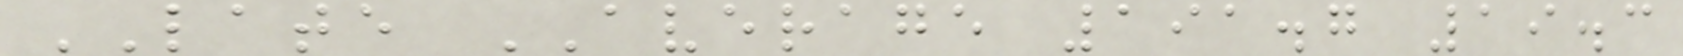LATE AVERAGE 191.7 19.3
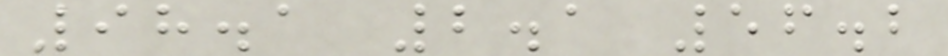98.1 2.1 56.2
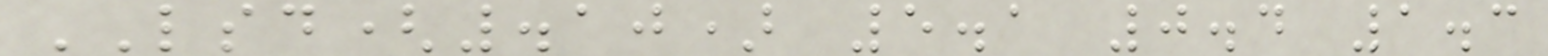LSD(.10) 5.1 0.4 1.3
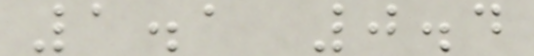1.1 0.4
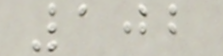102
